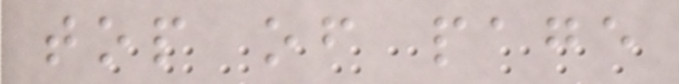top of page
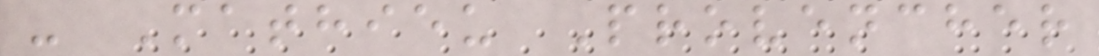- Mathieu Provencher
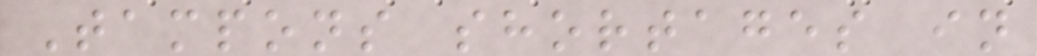Tampons shortages in
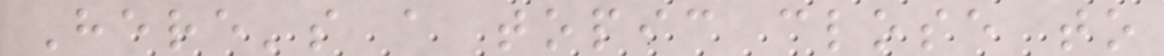Here's a topic close to
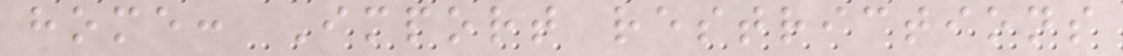home: Import restrictions
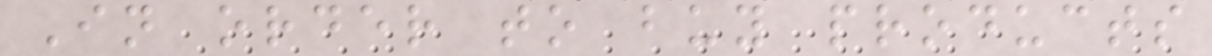In order to buy products
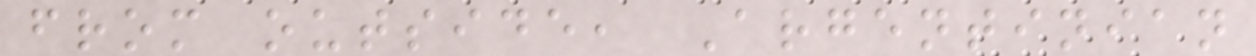from outside, Argentinian
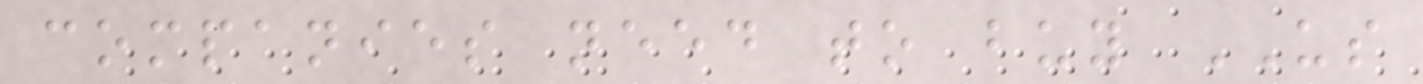companies need to buy US
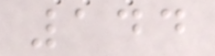144
